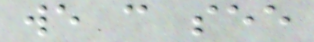we can see
